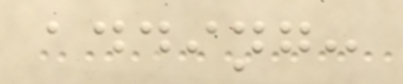adding:
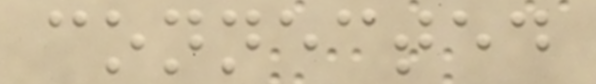connected
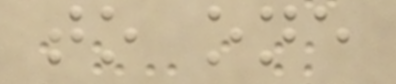to one
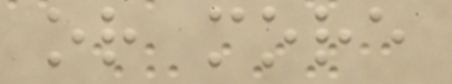or more
